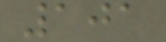101
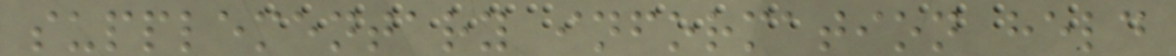supplementary information held
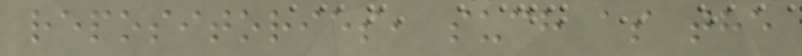repositories, such as the
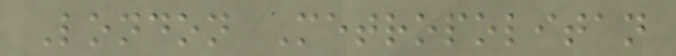London Metropolitan
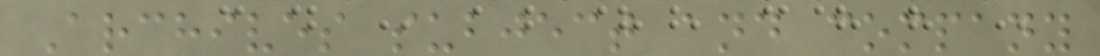Archives subject and company
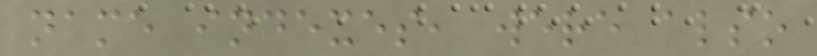name indexes, were also
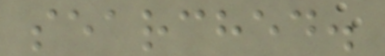searched.
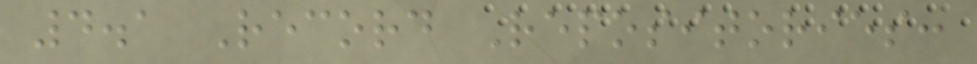4.1 Record Repositories:
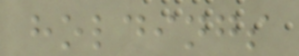holdings
